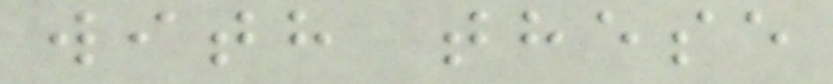with these
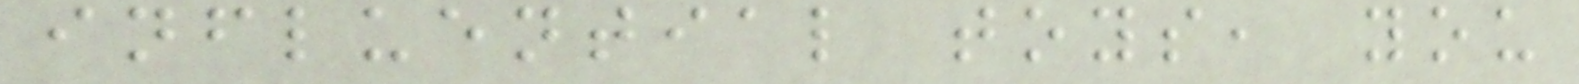influential toys, you
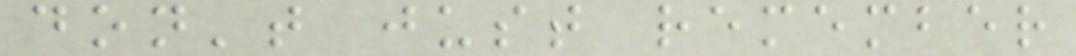don't just remember
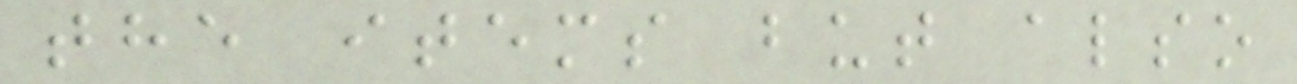the items but also
